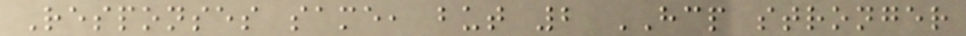Responses same, but 2 HCP stronger
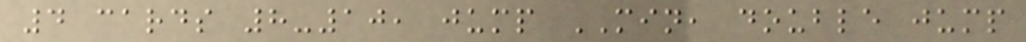4 cards 8-10, jump MIN, double jump
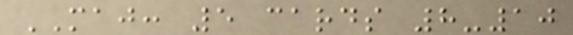MAJ: 5 cards 8-10
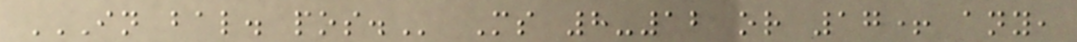IN BAL. POS. Ms 8-12 or 17+ any,
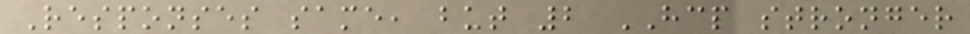Responses same, but 2 HCP stronger
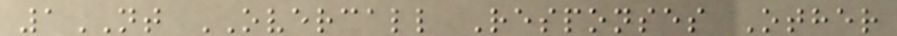1NT OVERCALL Responses Other
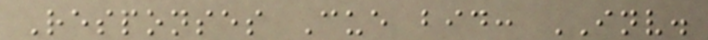Responses Cue bid: INV.
